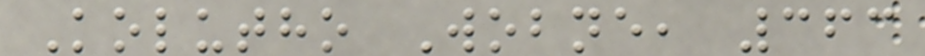Kolutho Wobne, 363
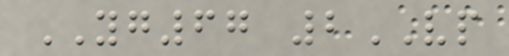YG67 2VP
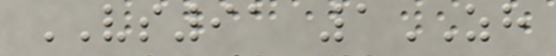VS91 1ZH
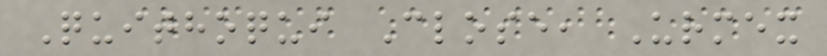Quithoqui Close, Urmex
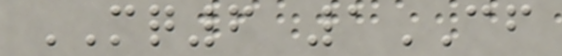MQ6 1CF
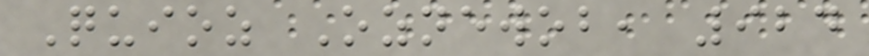Quioz Oznewob, 924
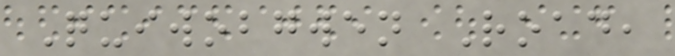Quiwobgwen Road,
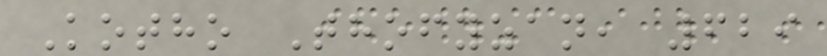Kotho Thofyzan, 629
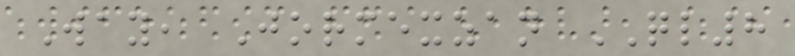Way, Jormexzan QL8
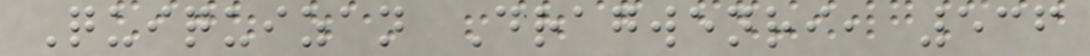Quiquizan Dragwenri, 536
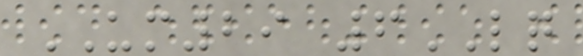UM29 6LQ
